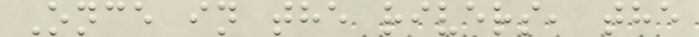Once in the rivers, the
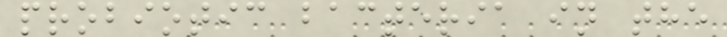probiotic bacteria in the
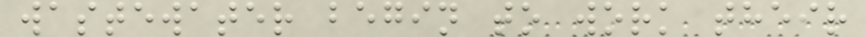wastewater begin to work their
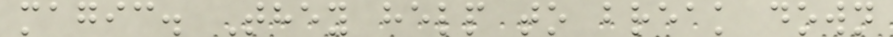magic. They help to break down
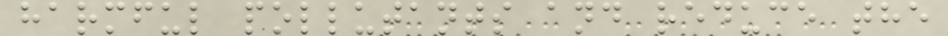harmful pollutants and reduce the
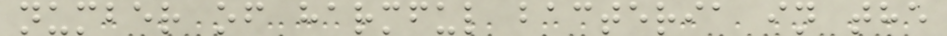number of harmful bacteria in the
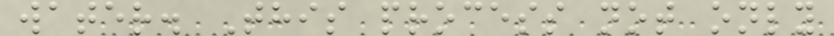water. This process not only
